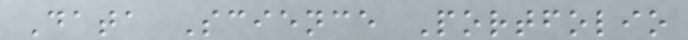Data Science Portfolio
